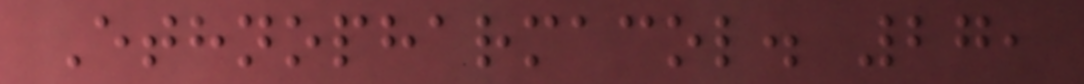Ethnopharmacol. 27,
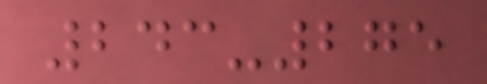243-275
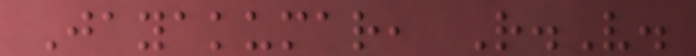Jayakumar, R.V.
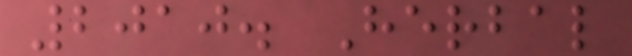2010. Herbal
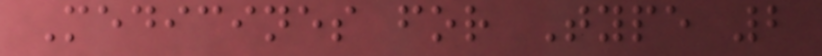Medicines for Type 2
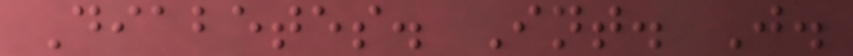Diabetes. Int. J.
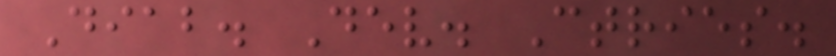Diab. Dev. Ctries.
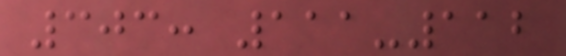303: 111-112
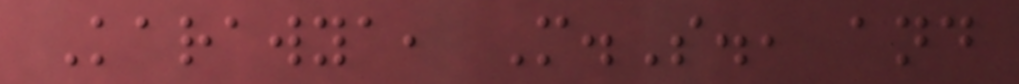Karawya, M.S., and
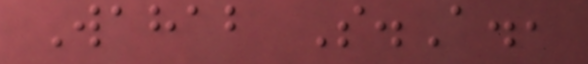Wahab S.A.,
